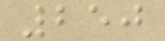250
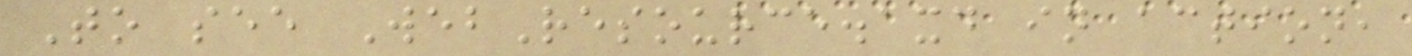To see WebResource.axd in action,
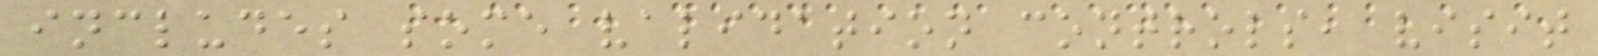includes some validation controls, visit
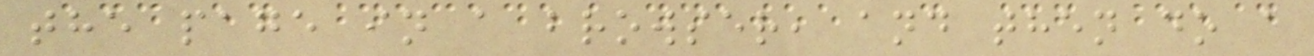the page in a browser, and then do a
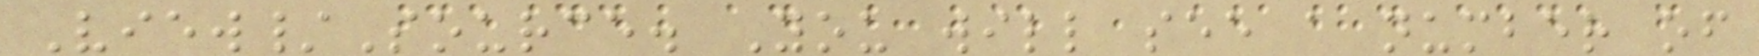View/Source. You will see a number of
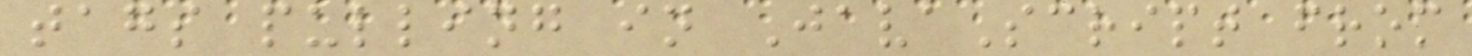tags pulling in JavaScript from
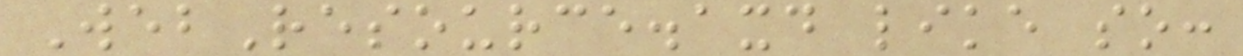WebResource.axd like so:
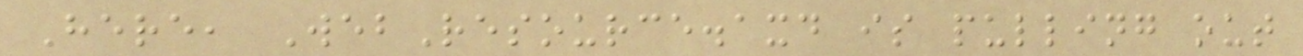Here, WebResource.axd is pulling out
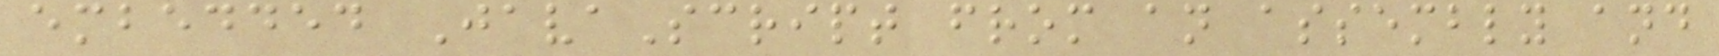embedded JavaScript from an assembly and
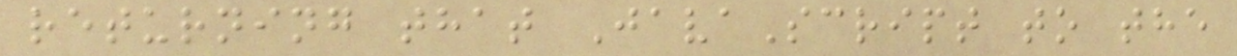returning that JavaScript to the
